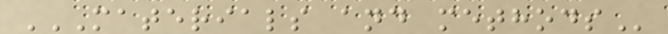MATERIALS AND METHODS
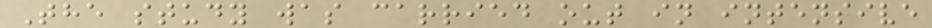The study was carried out in intensive
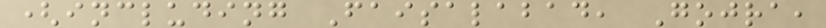(including Faisalabad, Gojra,
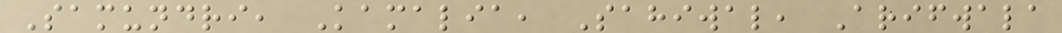Samundri, Kamalia, Sahiwal, Arifwala
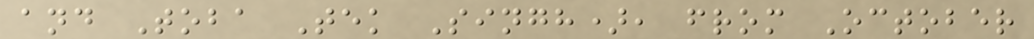and Toba Tek Singh), from October
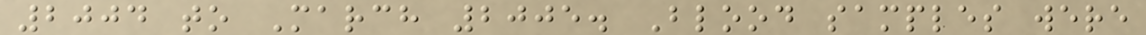2004 to March 2005. Blood samples were
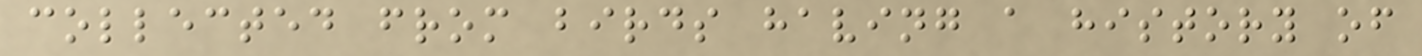collected from birds having a history of
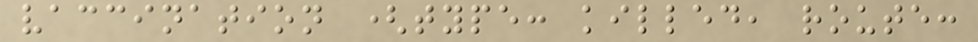vaccination (type: killed, route:
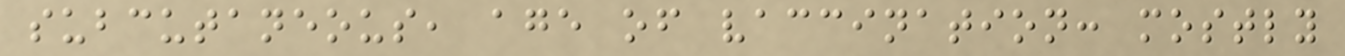subcutaneous, age of vaccination: mostly
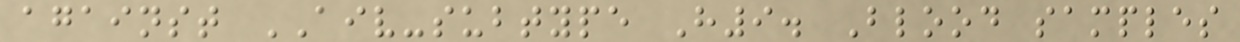against AIV-subtype H9. Blood samples
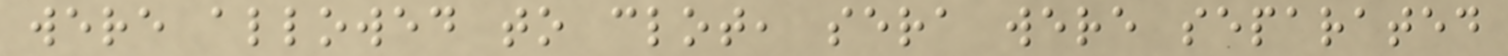were allowed to clot, sera were separated
